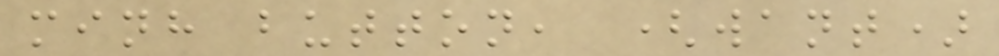minh button, (want)
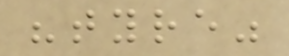"tyre"
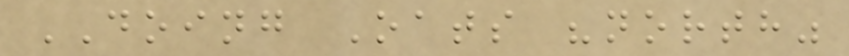DOING Oats "north"
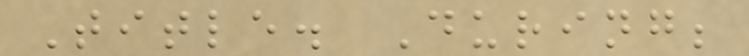Title. During;
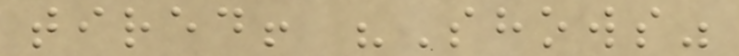tired! "Shows"
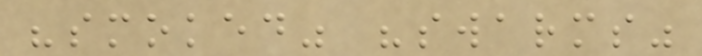"smoked" "swarms"
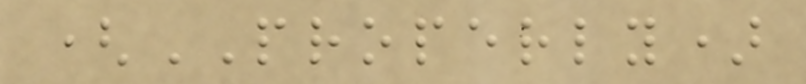(PROPERLY)
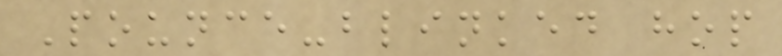Pounce-blinked hop
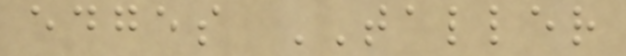edges TALLER
